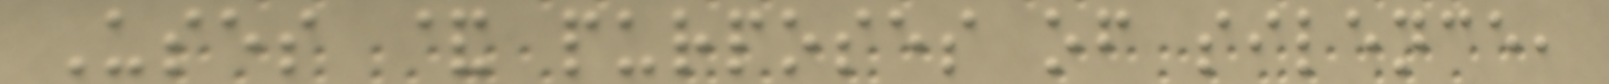Uses & purposes of silence,
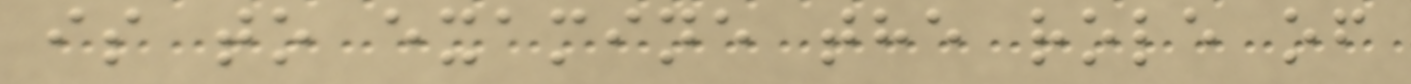is to examine the role of
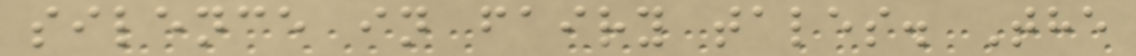silence in fairy tales. The
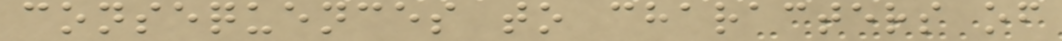consequences to characters of
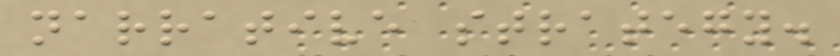narrative strategy.
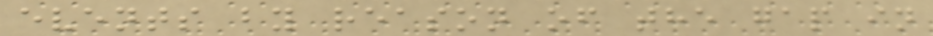events by reason of the gap in
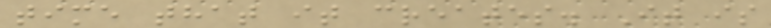time that it creates. It is
